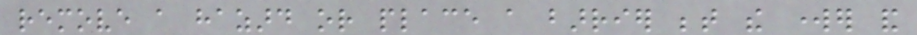remove a hazard or place a barrier between the worker and
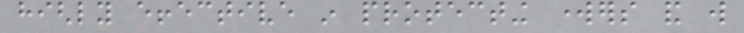highly effective in protecting workers and will
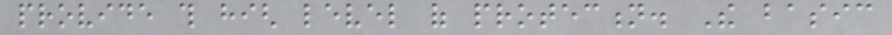provide this high level of protection. The basic
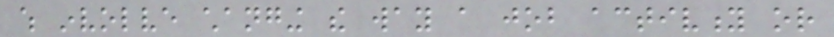which involve changing the way a job activity or
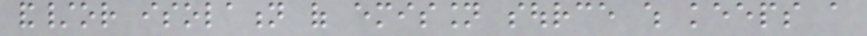and/or isolation of emission source which keeps a
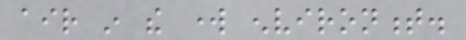air in the work environment.
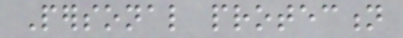Personal protection
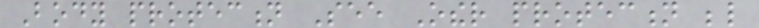Body protection See Other protection below
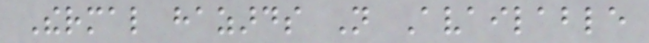Thermal hazards Not Available
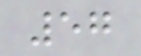57
